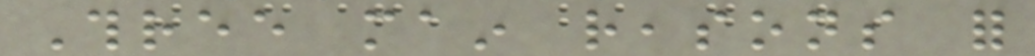Three main reasons for
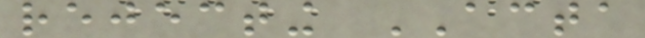rejecting ACTA
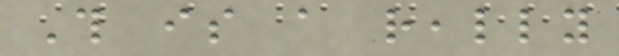This is a really
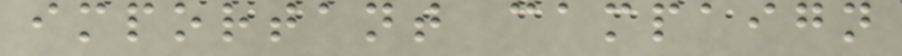important campaign
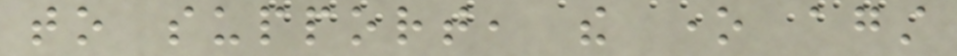to support, the one against
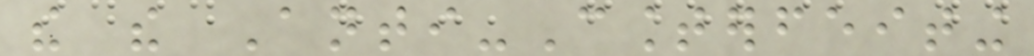the the Anti-Counterfeiting
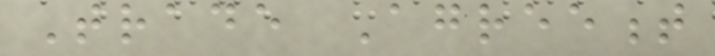Trade Agreement
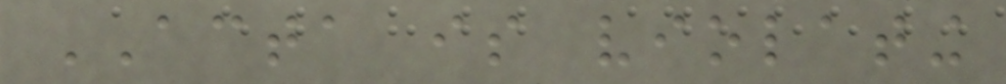ACTA is violating
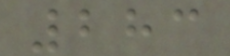283
